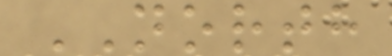NORTH
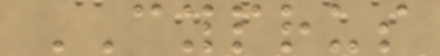CYPRUS
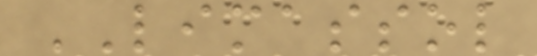LIMASSOL
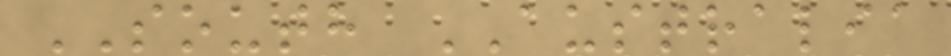SOUTH AUSTRALIA
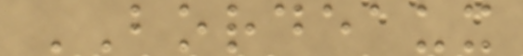BORDEAUX
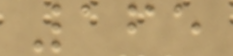165
